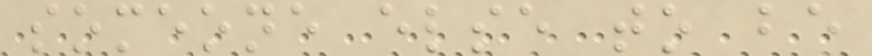someone else to be
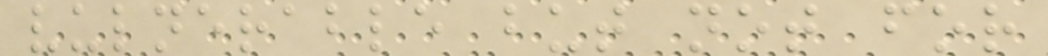vulnerable but not for
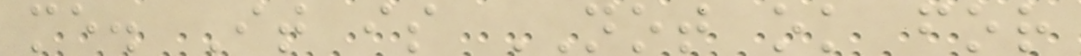me. It is NOT ok for
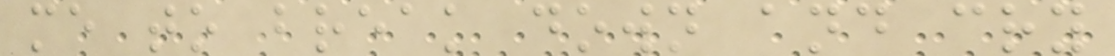me to break down and cry
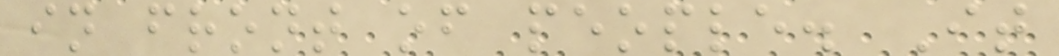in front of people. It
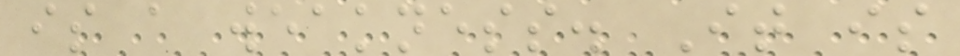is a weakness. It is
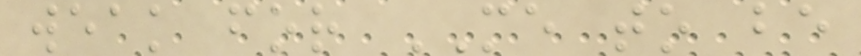weak for ME to be
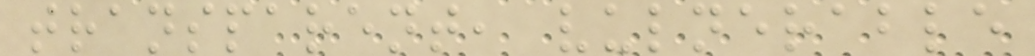transparent, vulnerable
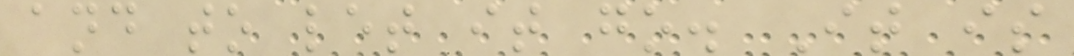and to let it go. It is
